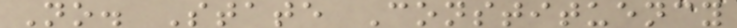No. State Constituency
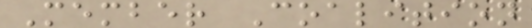Member Coalition
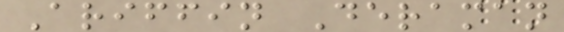Ariffin Deraman
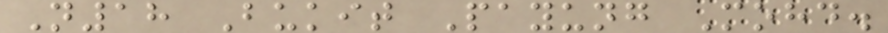N18 Bukit Payung Mohd.
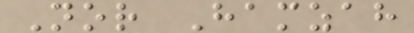Nor Hamzah
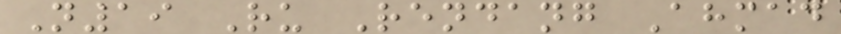N19 Ru Rendang Ahmad
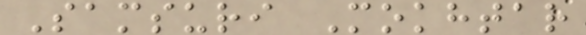Samsuri Mokhtar
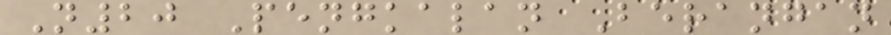N20 Pengkalan Berangan
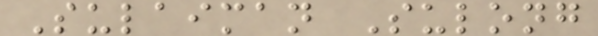Sulaiman Sulong
